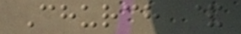Church &
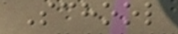School
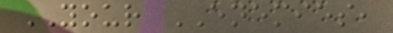YOUR ENEMIES,
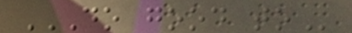DO GOOD TO
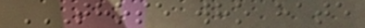THOSE WHO HATE
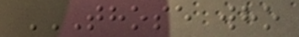THOSE WHO
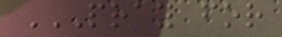PRAY FOR
